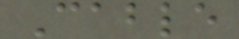Cable
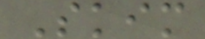Skim
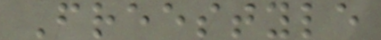Freestyle
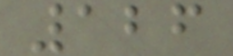126
